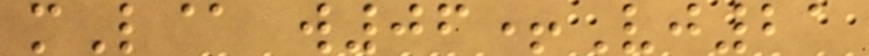mL@ w06+Vj21
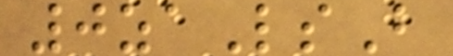0zaLsB
